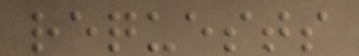requests
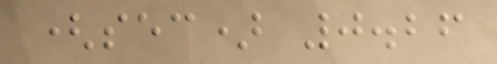(sec) 0.26
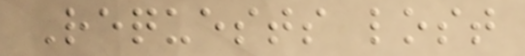Requests lost
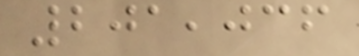201,036
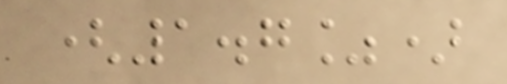(1.7%)
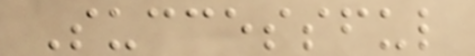Successful
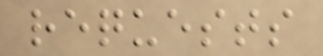requests
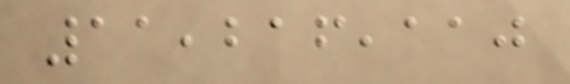11,216,110
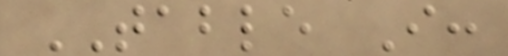TABLE I:
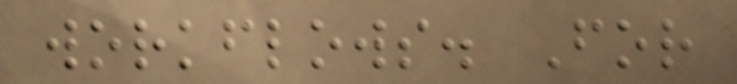workflows. For
